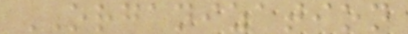ORGANIZATION
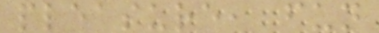pleasure, fun
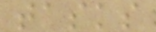tasks
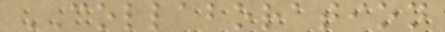COLLABORATION
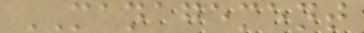MANAGEMENT
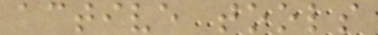active tools
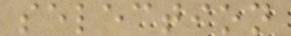selection
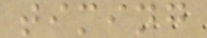timing
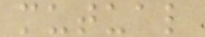mutual
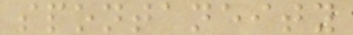spontaneity
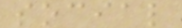social
